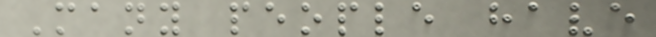Many people have
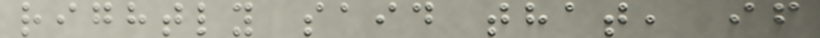rightly said that, if
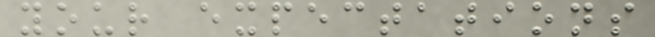your expectations
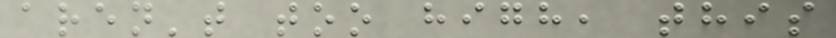aren't too high, this
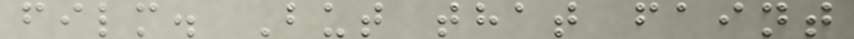film. But that faint
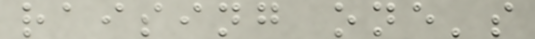raising one's
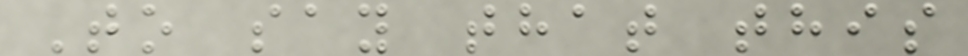To say that this
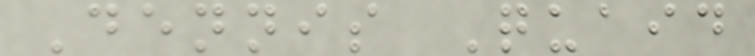Dennis Quaid
